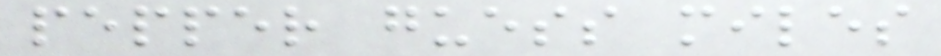pepper guess miles
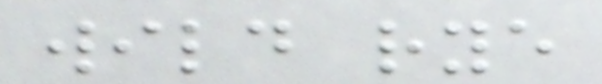wild rye
